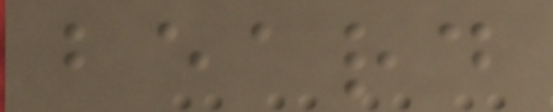beard
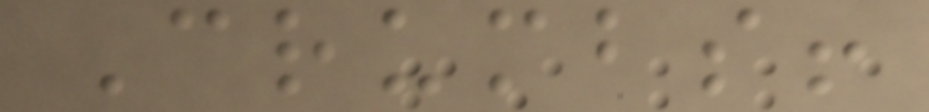Crumbs!
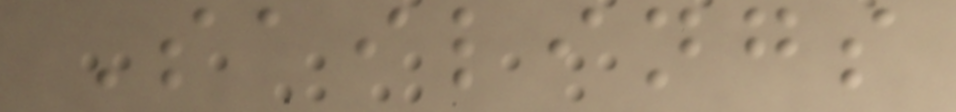Sailings
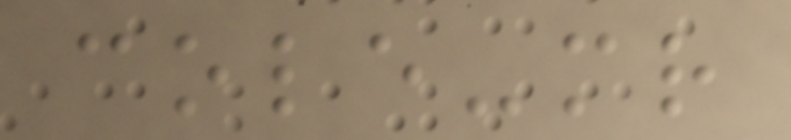cole-mr
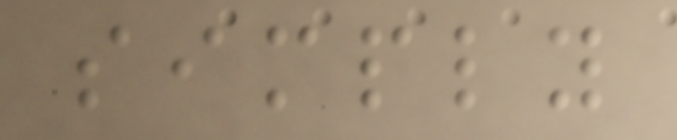simply
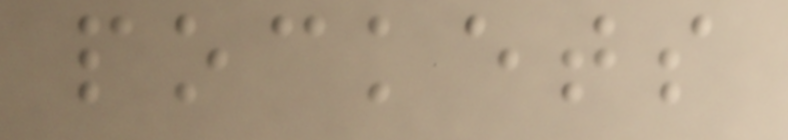pockets
